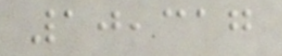10,317
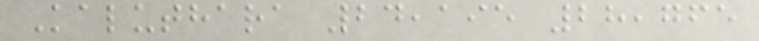Kaluthara 24,195 28,765
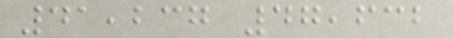41,237 47,632
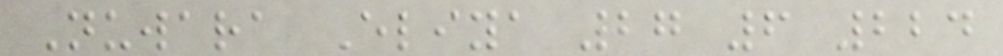Nuwara Eliya 27 6 224
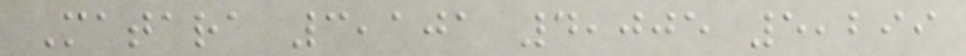Matara 3,101 4,005 5,299
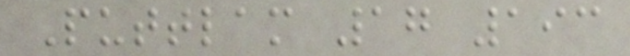Puttlam 17 193
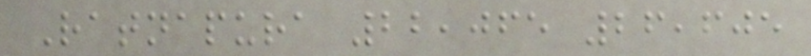Ratnapura 22,065 26,605
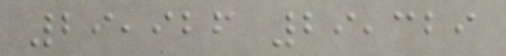29,926 29,329
